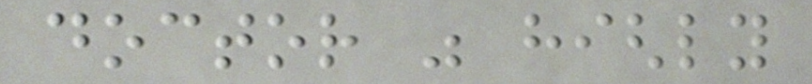doctor was highly
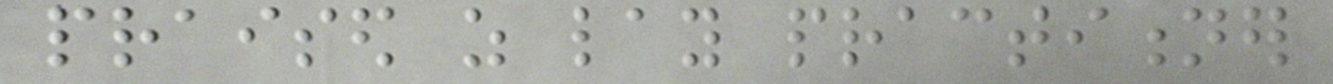praised as lay practitioner
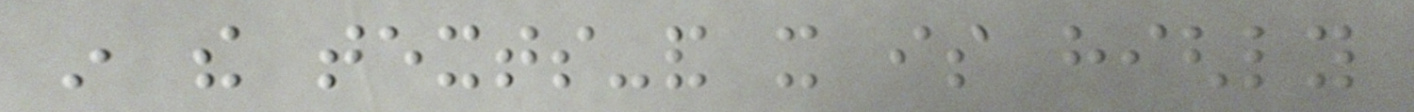in the texts-and it is highly
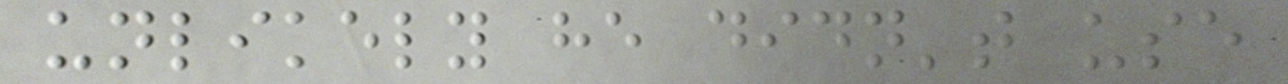unlikely he didn't use
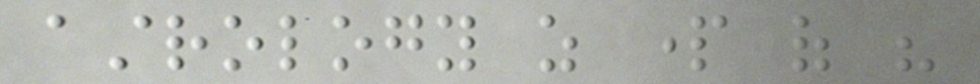astrology as part of his
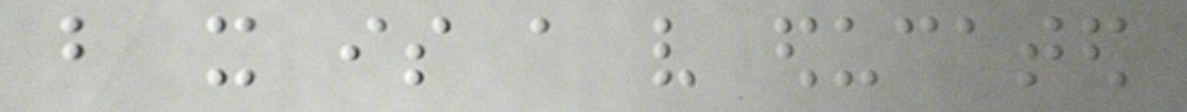but it is a very educated
